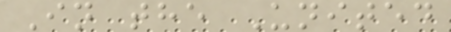In the United
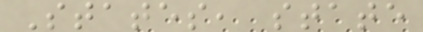States, state
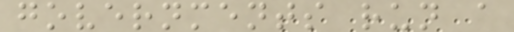governments run a
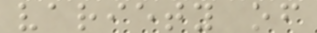variety of
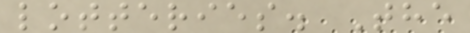lotteries. The
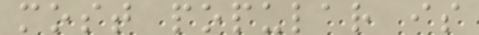most popular is
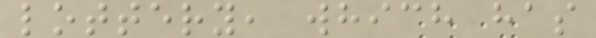lottery, which has
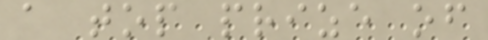a top prize of
